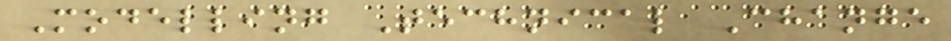Modelling Technical Change
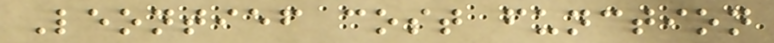Leontief cost function
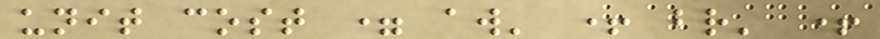unit cost = aw' + br' +
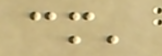cm'
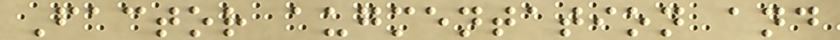Factor augmentation and
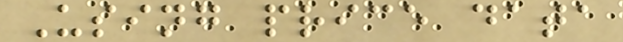Using price data
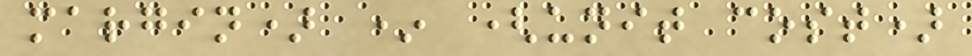margin) * (unit cost)
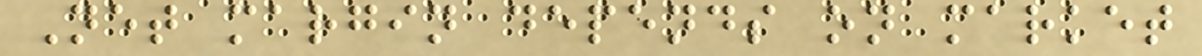Net margin depends on market
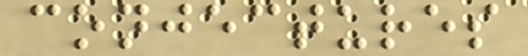conjectures
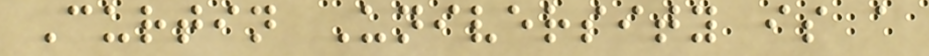Curtin University is a
